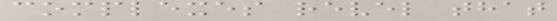complexes revel that
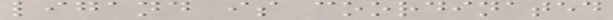ligand is coordinated
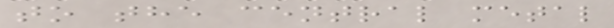to the central metal
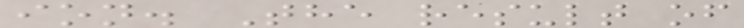ion. The result of
